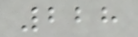228
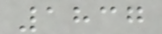1837
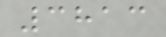3813
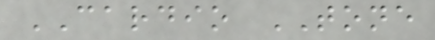CARDIO TONE
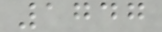1747
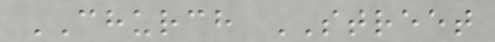CHURCH STREET
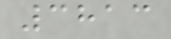3813
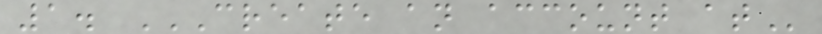1. CREATE AN ACCOUNT AT
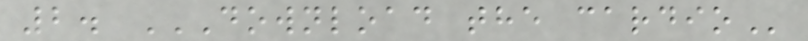2. DOWNLOAD THE CARDIO
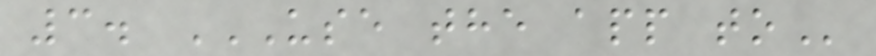3. USE THE APP TO
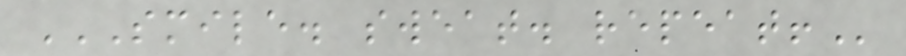SMILE. SWEAT. REPEAT!
